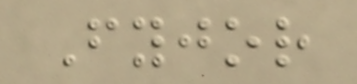Fyjor
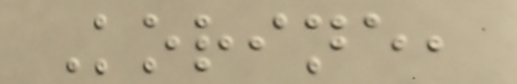Korine,
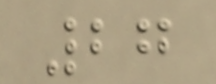27
